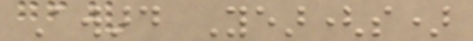Award Year(s)
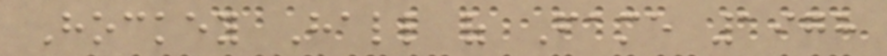Hockey Hall of Fame 1978
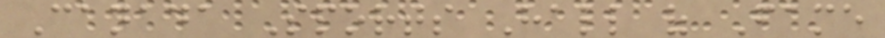Canada Sports Hall of Fame
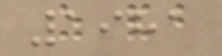1981
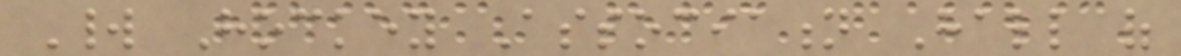World Hockey Association Hall of
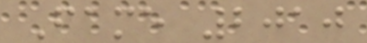Fame 2010
